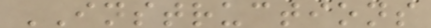INSTRUCTIONS
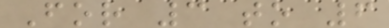For 3 to 6
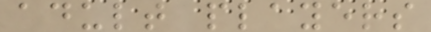adult players
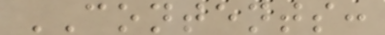CONTENTS:
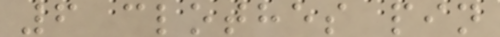6 clothes pin
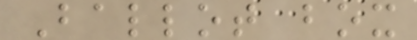Ballot box
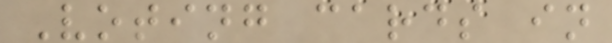Voting cards in
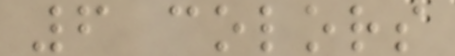6 colors
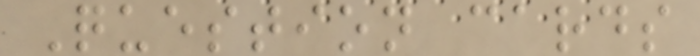Question cards
